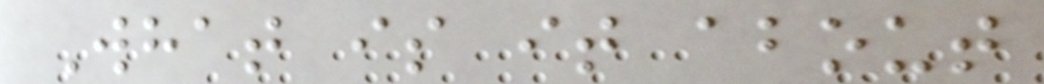What is it about
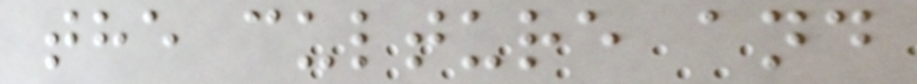the culture and
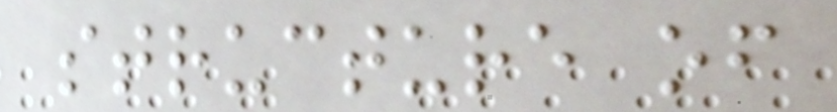structure of
